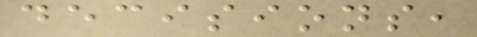decisions,
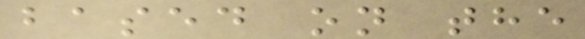based on the
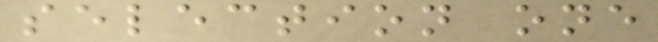selection one
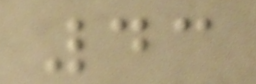43
